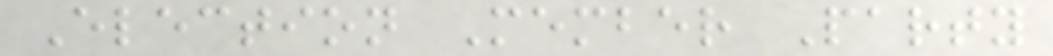Election Member Party
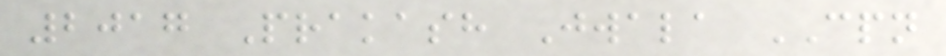2017 Prakash Jwala CPN
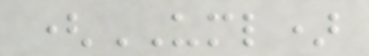(UML)
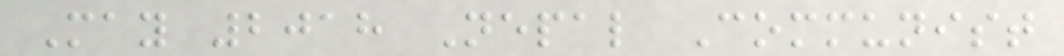May 2018 Nepal Communist
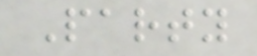Party
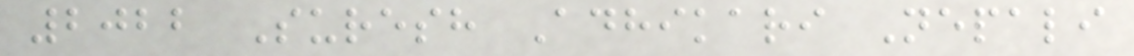2022 Suresh Adhikari Nepali
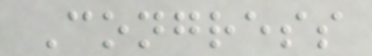Congress
